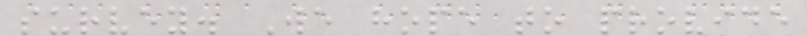survey. We hope to provide
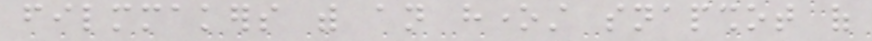filmmakers with an honest snapshot of
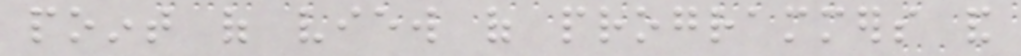point of view of programmers and
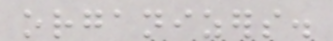organizers.
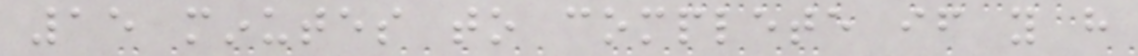15 minutes to complete if you have
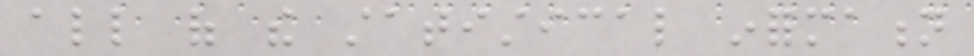all of the statistical information
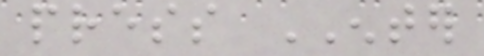press ENTER
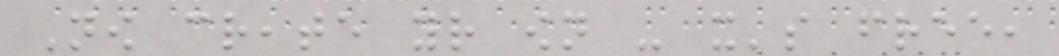Now create your own - it's free,
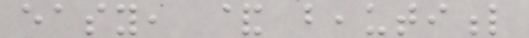easy, & beautiful
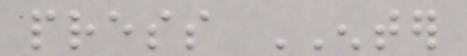press ENTER
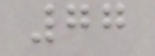77
